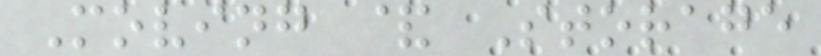Moving & Storage
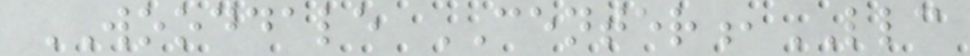WOODDALE CENTER,LLC
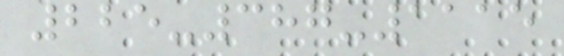225-387-1115
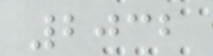2032
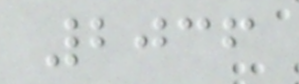2036
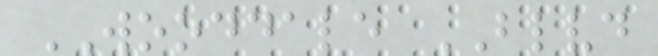WOODDALE BLVD
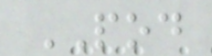POD
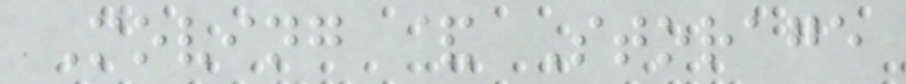Moving & Storage
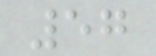57
